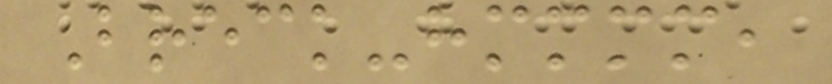Breck-hmmmm,
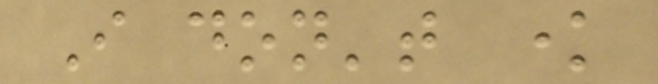I don't know
